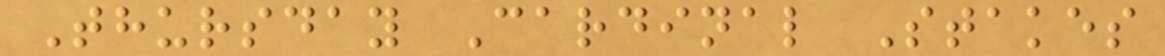Thursday Cardinal Stakes
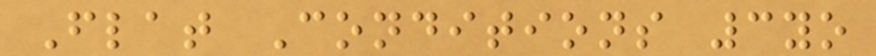Flat Conditions 3yo
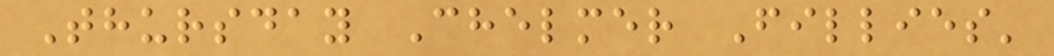Thursday Chelmer Fillies'
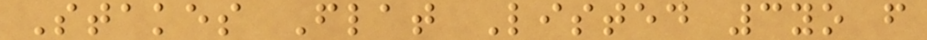Stakes Flat Listed 3yo f
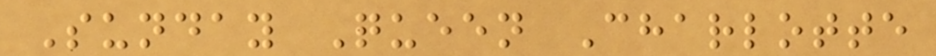Sunday Queen Charlotte
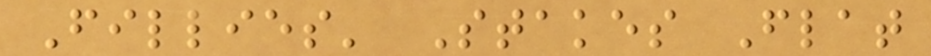Fillies' Stakes Flat
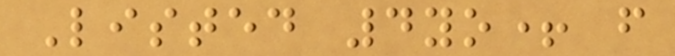Listed 4yo+ f
